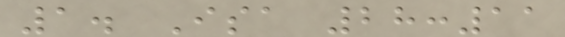1. Isa 28:11
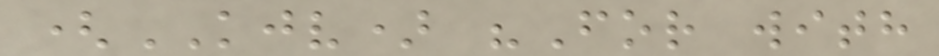(KJV) "For with
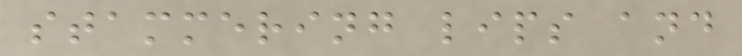stammering lips and
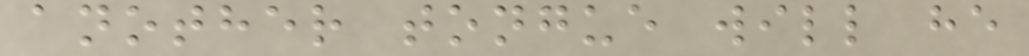another tongue will he
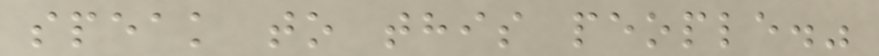speak to this people."
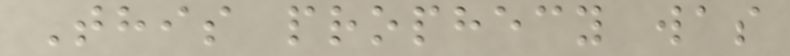This prophecy was
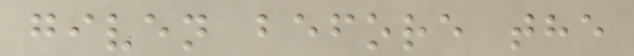given before the
